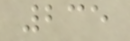235
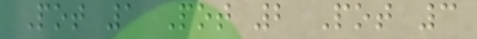Pot 1 Pot 2 Pot 3
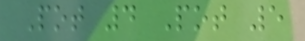Pot 4 Pot 5
